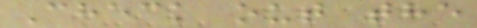Check out the
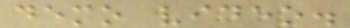demo video.
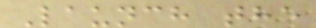Launch the
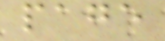page
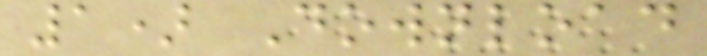1) Download
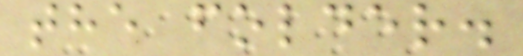the folder.
